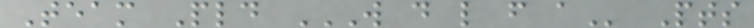Team Pld W D L F A Pts
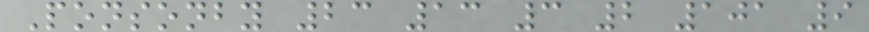Ponsonby 23 13 3 2 101 9
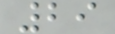29
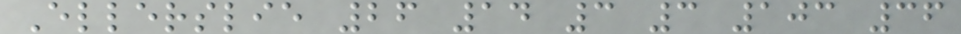Ellerslie 26 14 3 3 103 36
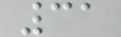31
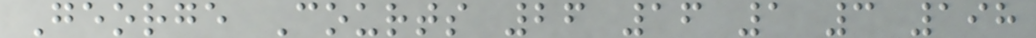George Courts 26 16 1 3 198
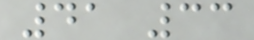41 33
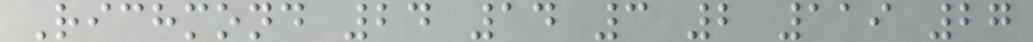Richmond 24 14 3 2 119 27
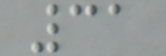31
